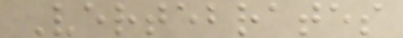Vertebrates
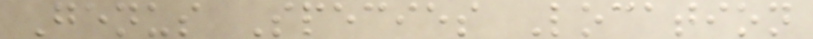Genus Species Location
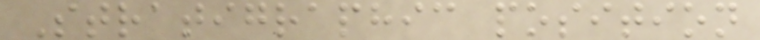Stratigraphic position
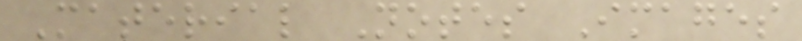Material Notes Images
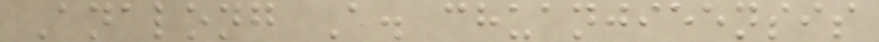Analong A. chuanjieensis
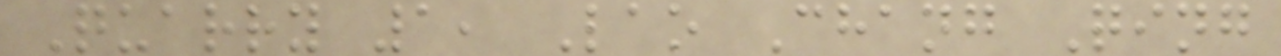Quarry 1, Lao Chang Qing
